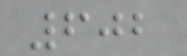602
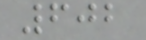602
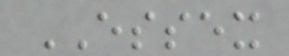ESSEX
